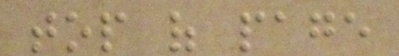top of page
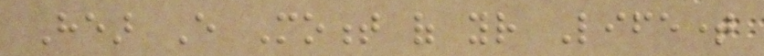Hear Every Moment of your Lifetime
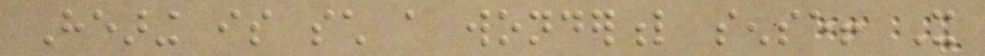Hearing is such a wonderful sense! It
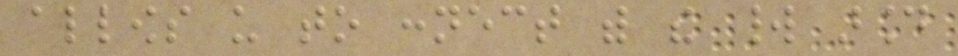allows us to connect with the world around
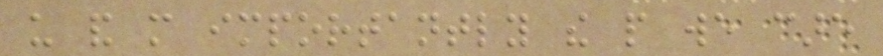us and more importantly the people we care
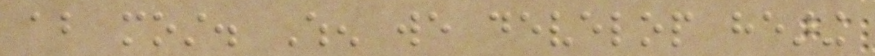about most. When we develop hearing
